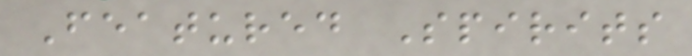Featured Spirits
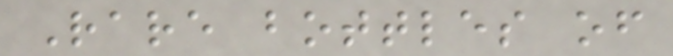Rare bottles of
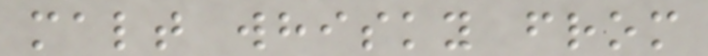malt whisky from
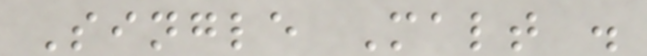Single Malt .
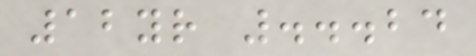12yr ...24
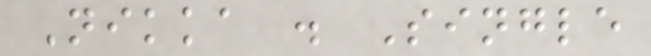Nikka . Single
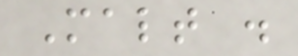Malt .
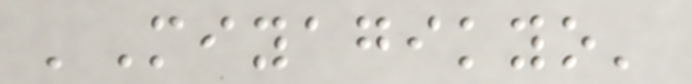'Miyagikyo'
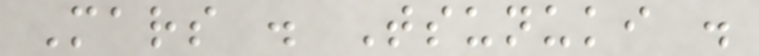Mars . Tsunuki .
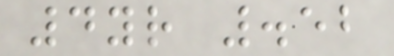4yr .52
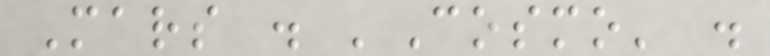Mars . 'Cosmo' .
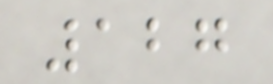127
